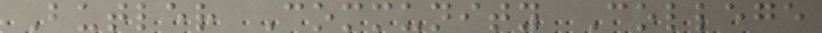Butler Community College
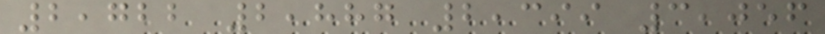2,722 2,887 2,399 3,056
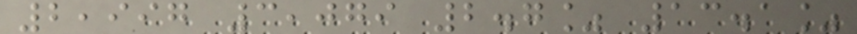2,997 3,079 2.7% 13.1%
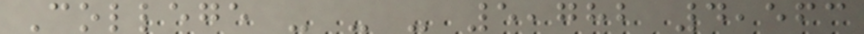College - - - 5,782 4,563
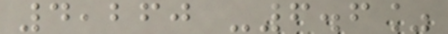4,260 -6.6%
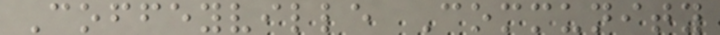Coffeyville Community
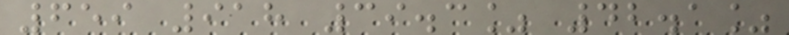659 918 39.3% 42.1%
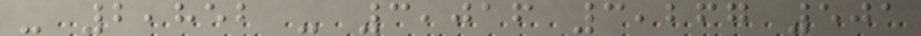- 2,852 - 3,016 3,267 501
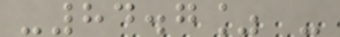-84.7% -
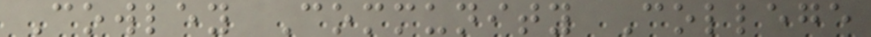Cowley Community College
